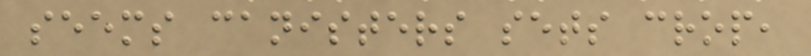seems canisters sets crop,
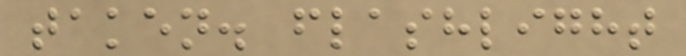taken. flashlight
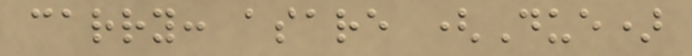carry: asare (Due)
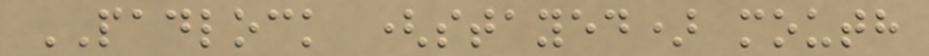PADLOCK (stayed) mouth
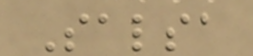Salsa
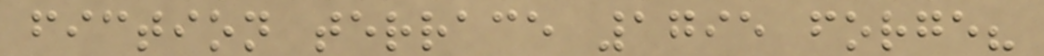fiction terrace 1795 forge?
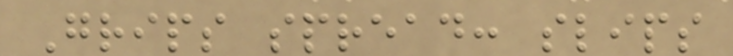Grips spread: slips
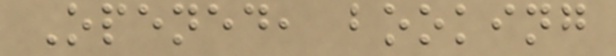Opened, booking
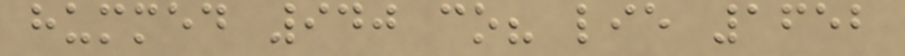hummed 940 co? lie 1652
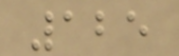125
